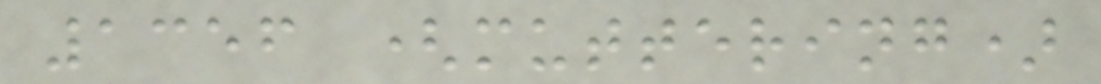1356 (muttering)
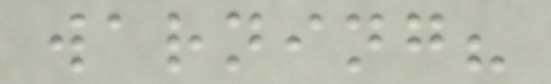warning?
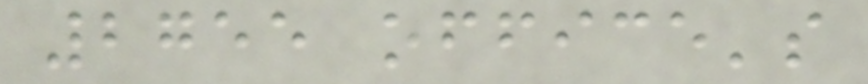2755 office's
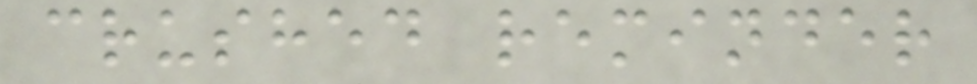crushed reminder
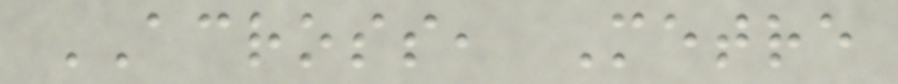ACROSS, Metre
